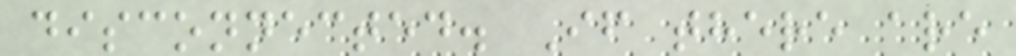disconnected. If there are
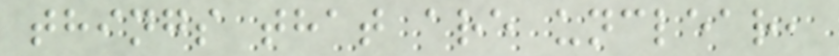things that are unclear,
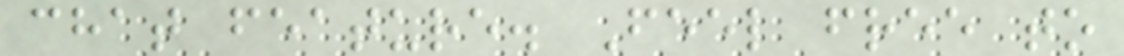chat feature. Feel free to
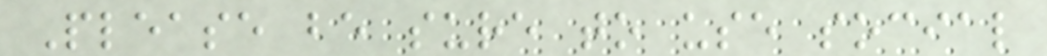Please be sure to use social
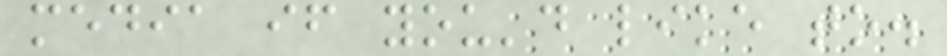media if you'd like to.
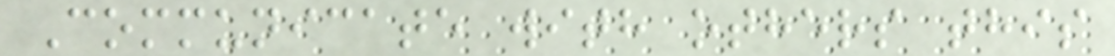Communicate with others this
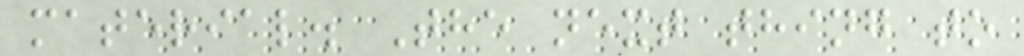material. The next thing to
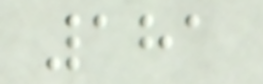181
